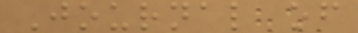Journal of
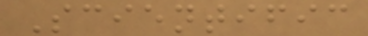Scientific
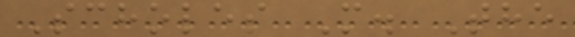Scholes M. The
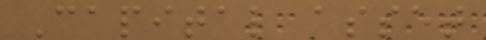Capital asset
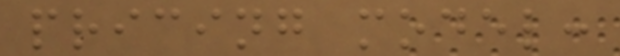pricing model:
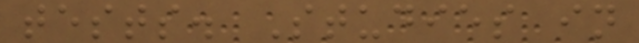tests. Studies in
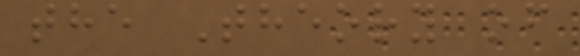the Theory of
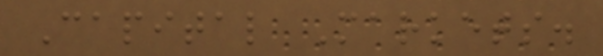Capital Markets.
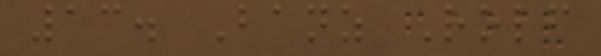13. Banz Rolf
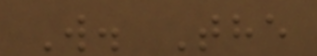W. The
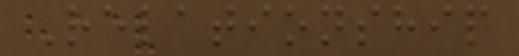Relationship
